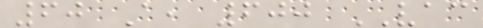60 A, 600 VAC
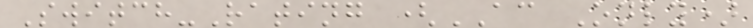Switch-Rating (AC Only)
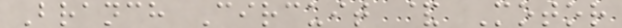Branch Circuit & Motor
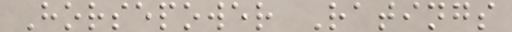Horsepower Ratings
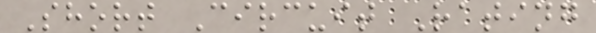Short Circuit Rating
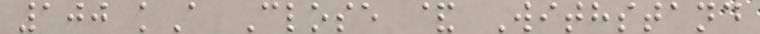100 kA Close & Withstand
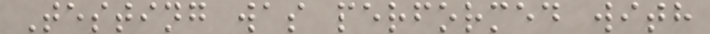Testing was performed with
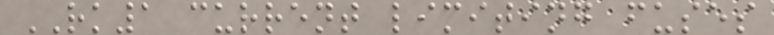RK1 current limiting fuses
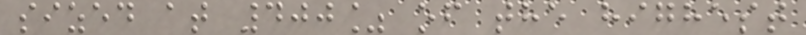sized at 400% of the highest
